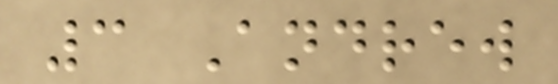3 Andrew
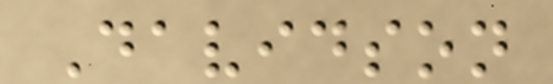Davidson
